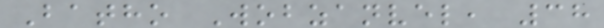Batho Wobzanvel, 38
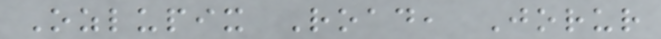Ozlupix Road, Jorur
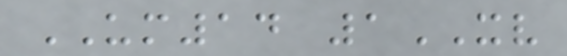UM14 1XV
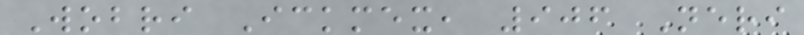Wobri Ickmex, 906 Neri
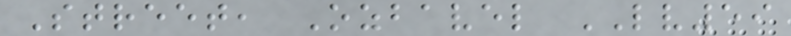Street, Ozbavel LV59
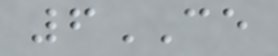6CE
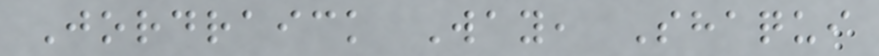Jordraick Way, Shaqui
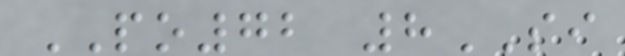PO72 8SI
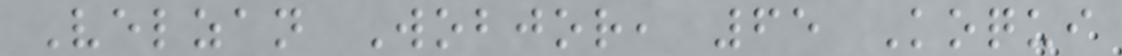Velzan Wobjor, 65 Koqui
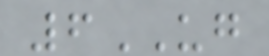6UG
